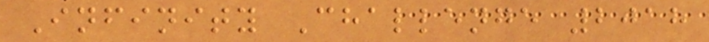Infinity Challenge 2018
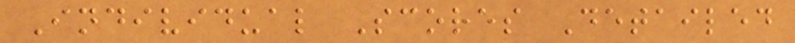Individual Scores Detailed
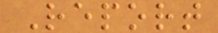Report
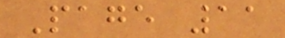Page 11
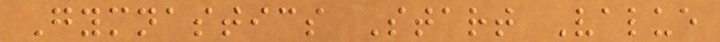Gymnastics Start Value
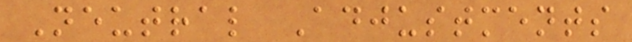Neutral Adjustments
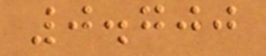0.700
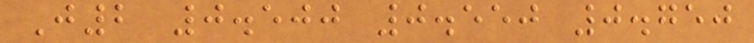J2 0.500 0.550 0.750
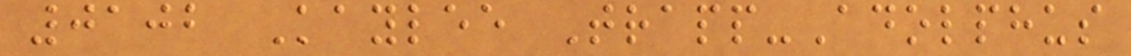0102 Kaylee Trapp-Adolphus
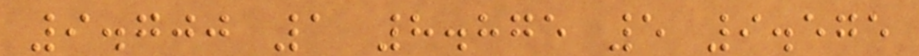9.700 1 8.875 5 9.575
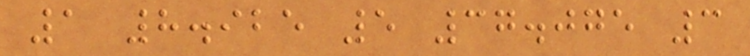1 8.925 5 37.075 3
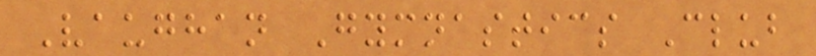Vaughan Gymnastics Club
